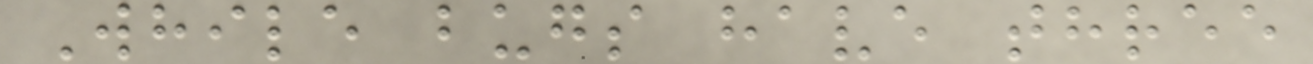While bugs have three
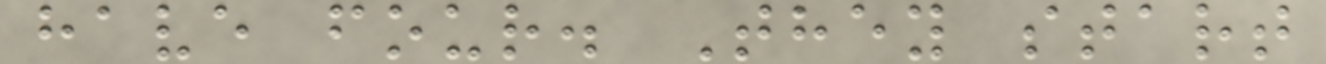have four. They start
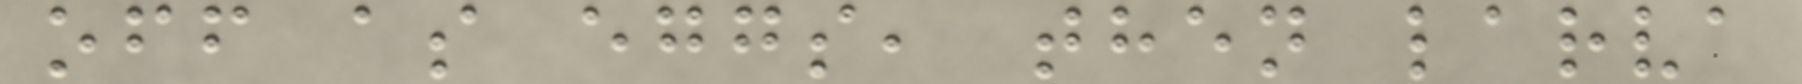off as eggs, then larva
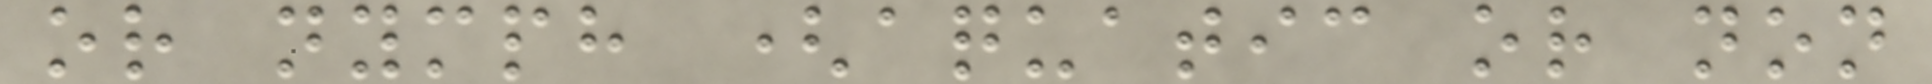or nymph (aquatic or non
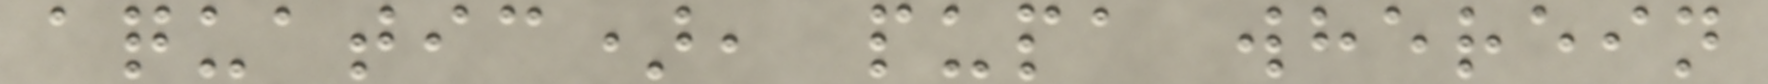aquatic), pupa wherein
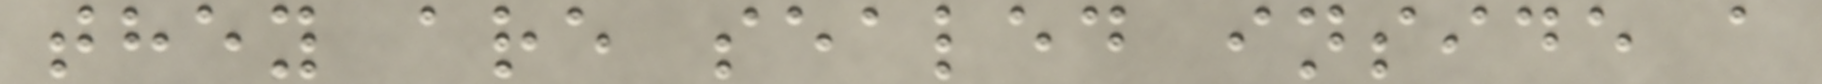they are sealed inside a
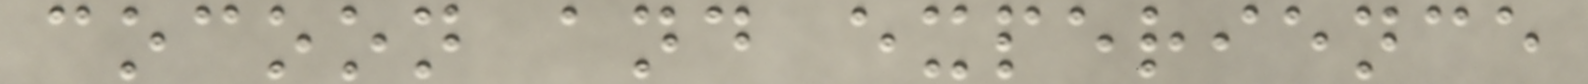cocoon and experience
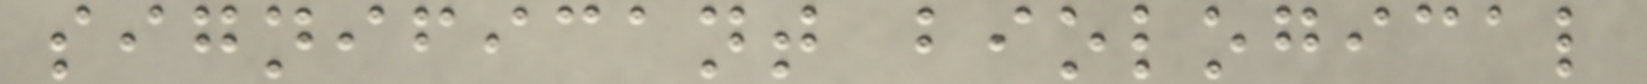significant biological
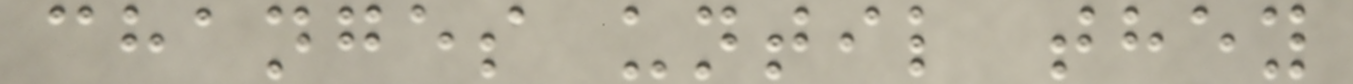changes until they
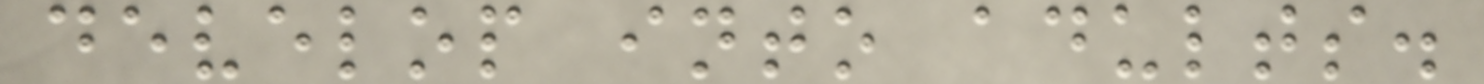develop into adults.
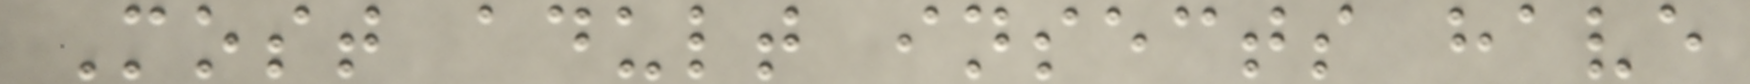Most adult insects have
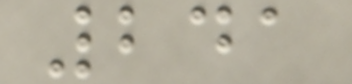241
